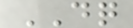DQ
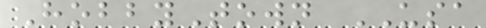HobbyTown USA
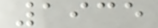1935
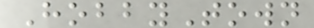HobbyTown
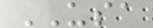USA
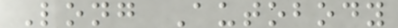Long Autobody
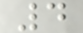4
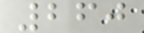260
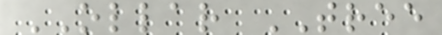OLLAR TREE
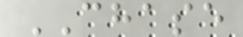CHASE
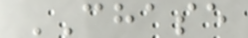CHASE
